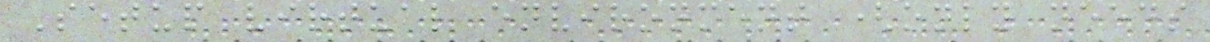Setup virtual environment (only needs
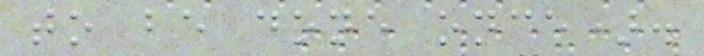to be done once).
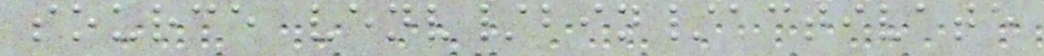source venv/bin/activate
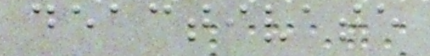deactivate
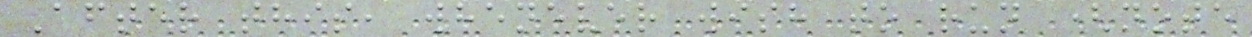After this, whenever wish to run (note
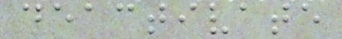deactivate
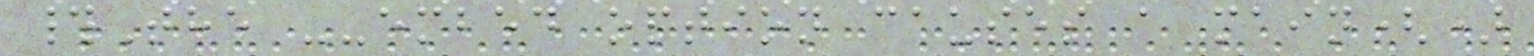#The --embed option causes a main()
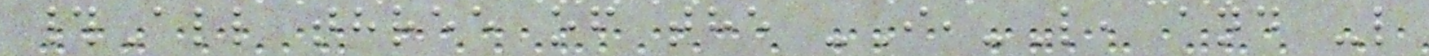#All three of the -I,-L, and -l
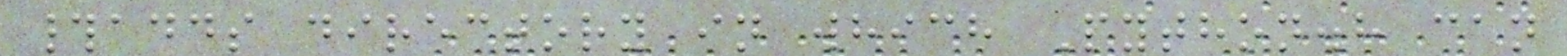#adds directory in which Python.h can
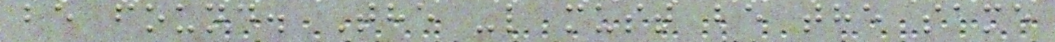be found. The -l must be the same
